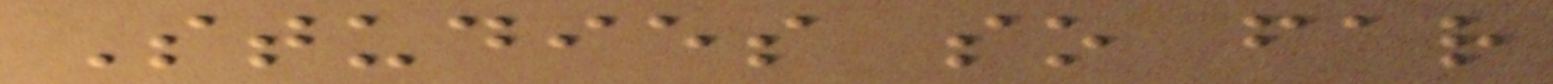Studies so far
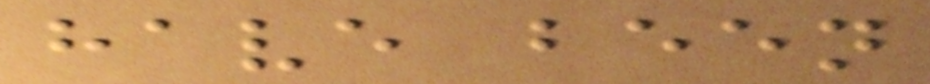have been
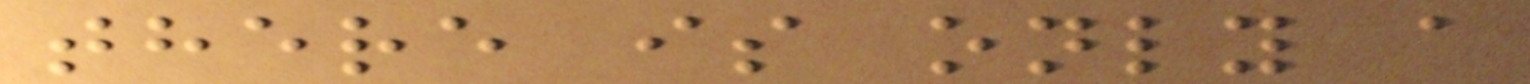there is only a
